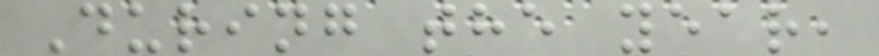During the year,
